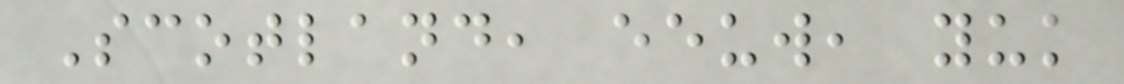Scotland, eeuw, yuk
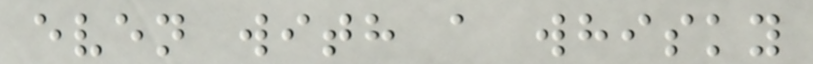even with a whisky
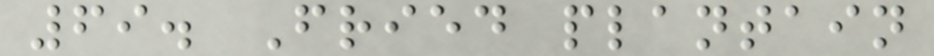69. Fried plantain
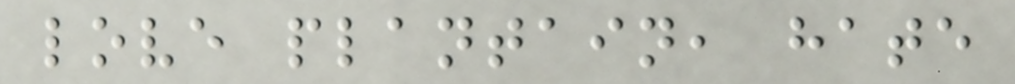love plantain, hate
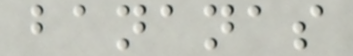bananas
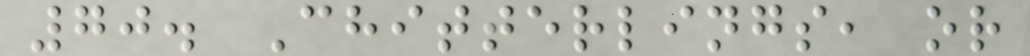70. Chitterlings, or
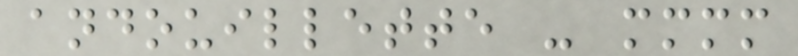andouillette - mmmm
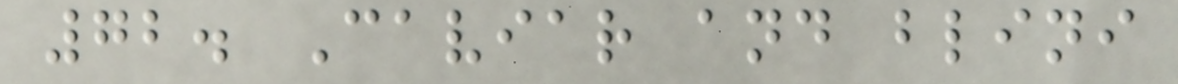72. Caviar and blini
